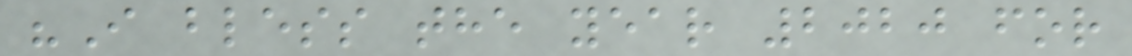"I bless the year 2020 for
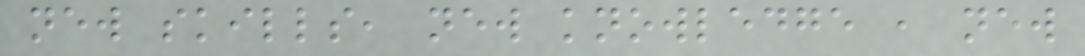new skills, new knowledge , new
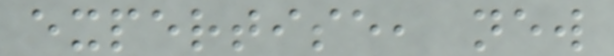expertise, new
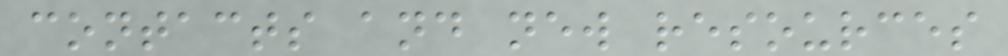contacts and new resources
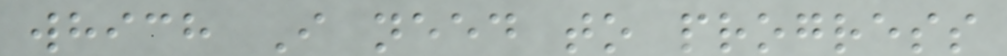which I need to progress
